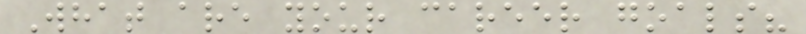What are your career goals?
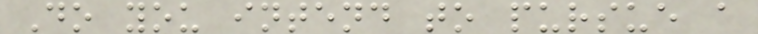Do you intend to pursue a
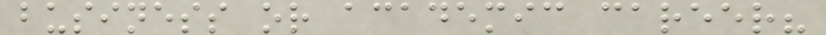business or academic career?
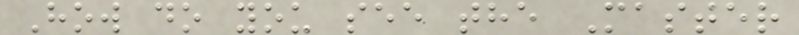How do you see the Master
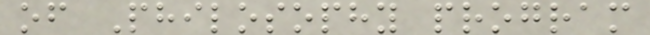of Philosophy program
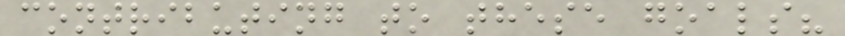contributing to these goals?
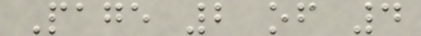Page 2 of 4
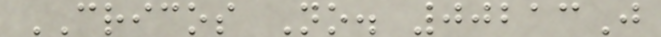CRICOS No. 00213J
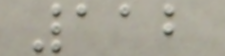112
